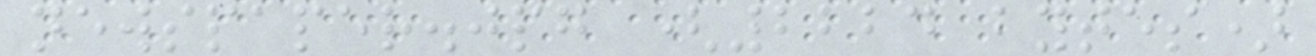newspaper.jpg (2224 bytes)
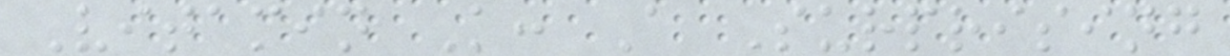Vitamin K: A Surprising
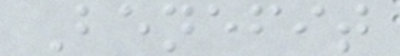Benefit
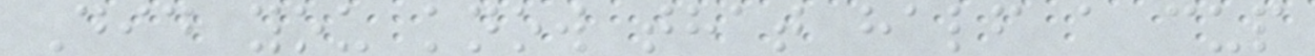Did you know that half a cup
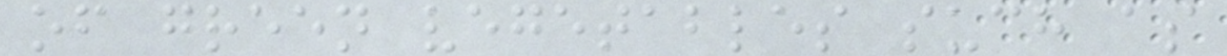of green vegetables such as
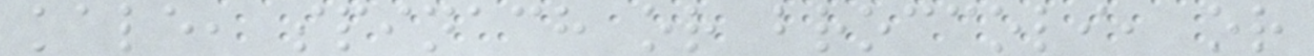kale, spinach or broccoli, or
